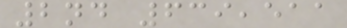2nd 639,511
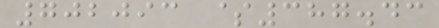702093 $387.43
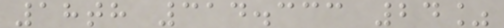18th 314.333 24%
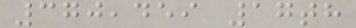370,459 17th
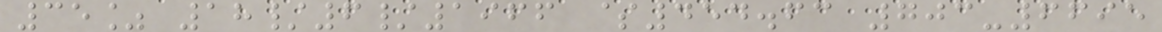35% 18/6/1966 $454.63 703-6695
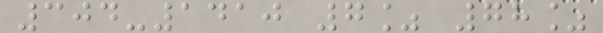304-1410 7% 78%
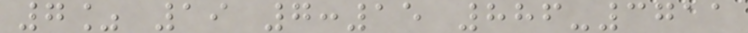7% 19 7:15 886-3711
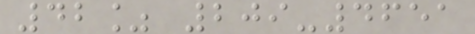42% 209-4651
